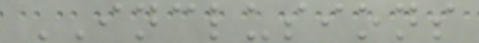INCLUSIONS
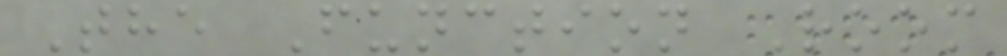The Function Room
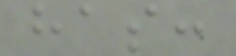has:
